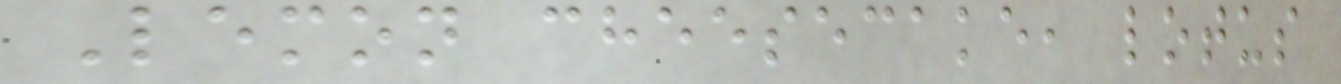Lemon cheesecake, lotus
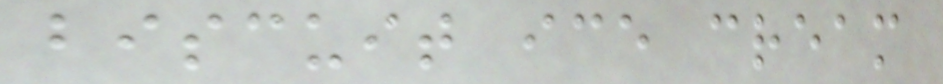biscuit ice cream
